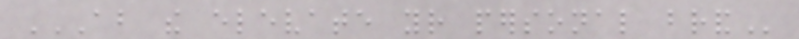ABOUT THE ELEVATE YOUR PERSONAL BRAND
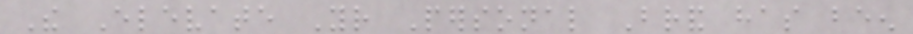The Elevate Your Personal Brand has been
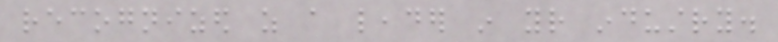recognized as a leader in your industry.
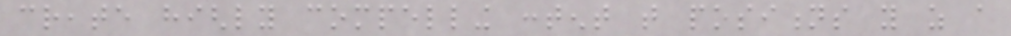create highly compelling content that positions you as a
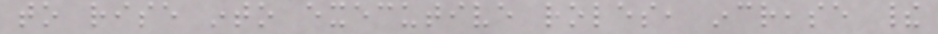to rise into executive roles, increase their
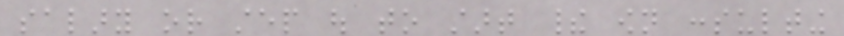salary or step out to start their own consulting
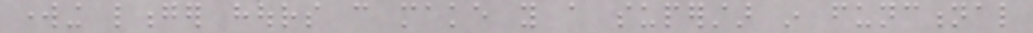working longer hours can make you a superstar in functional
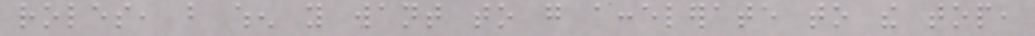roles, but when you want to go accelerate to the top,
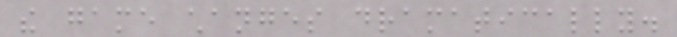the game changes dramatically.
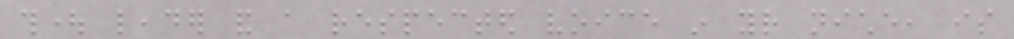thought leader and a respected voice in your niche, is
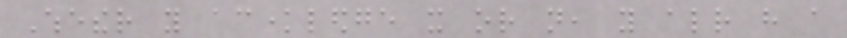Whether you acknowledge it or not, you already have a
